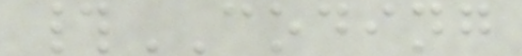#CODING
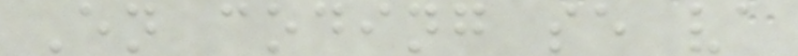En coding se va
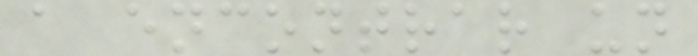a encontrar un
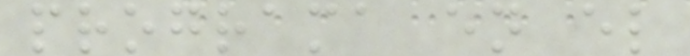programa en el
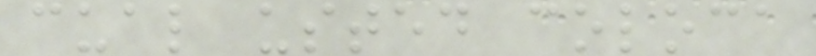cual usted coloca
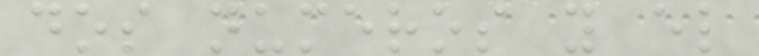dos numeros y el
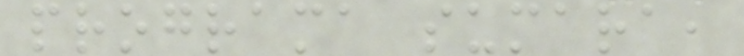programa sumara,
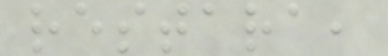restara,
